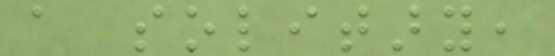a solitary,
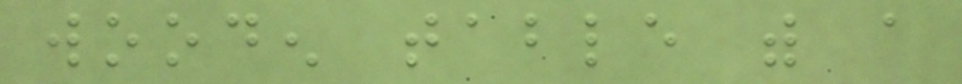wooden table with a
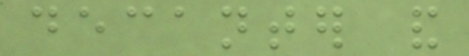decanter and
